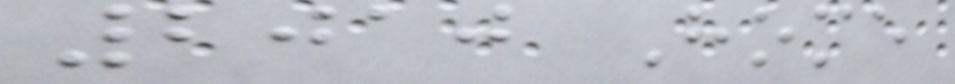2010 Home
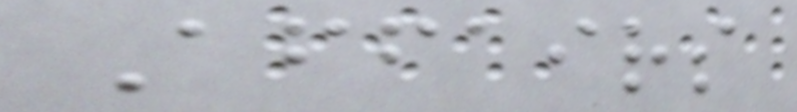Affairs
